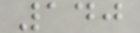140
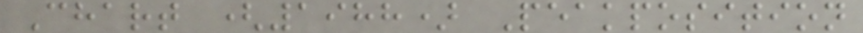Chart (1988) Peakposition
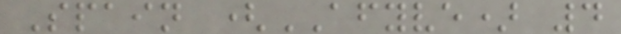Spain (AFYVE) 4
